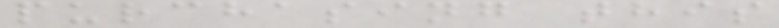purchasing this
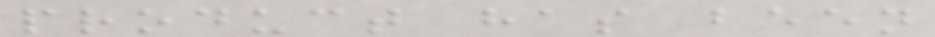product has been
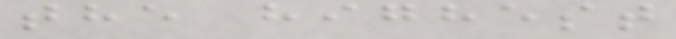the highest
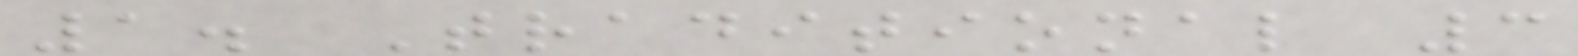1. Traditional 3
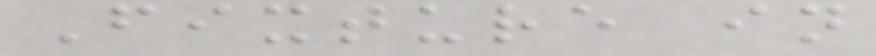Fixture in
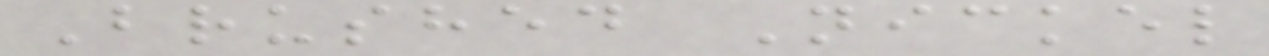Brushed Nickel
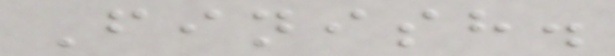Finish.
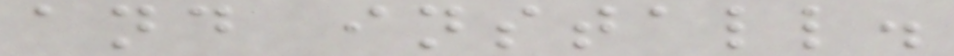and install.
